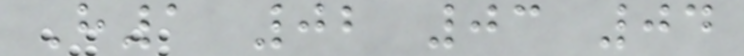H1 02 03 04
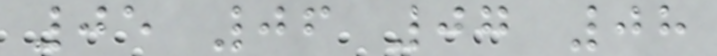05 06 07 08
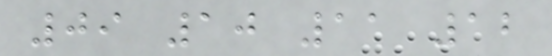09 10 11 12
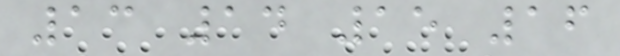13 14 15 16
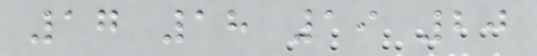17 18 19 20
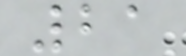21
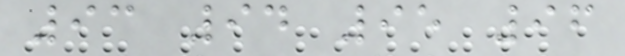93 94 95 96
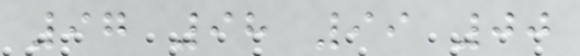97 98 99 00
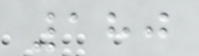180
